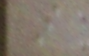I
